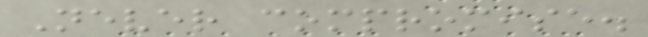Never compromise.
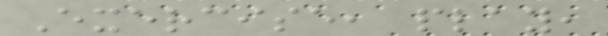Exercise, play,
